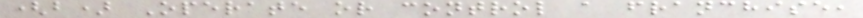(b) Operate or control a franchise,
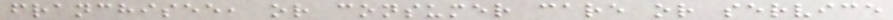franchisee, or consumer care or service
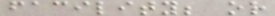facility; or
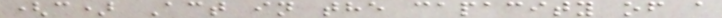(c) Act in the capacity of a
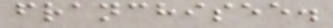franchisee.
